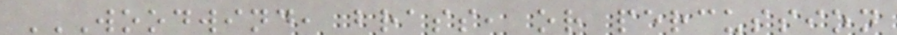WOODWIND, BRASS, OR PERCUSSION
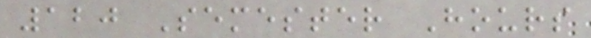120 Semester Hours
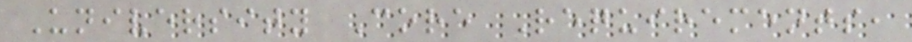University Core Requirements,
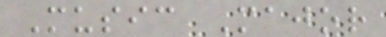Music Major
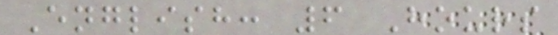English: 6 Hours
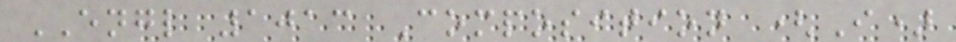ENGL 1013 Composition (I)
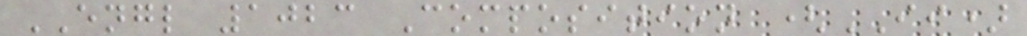ENGL 1023 Composition (II)
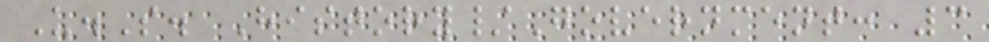U.S. History/Government: 3
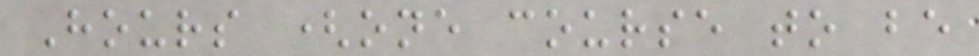Hours (one course to be
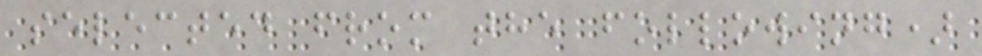selected from the following)
